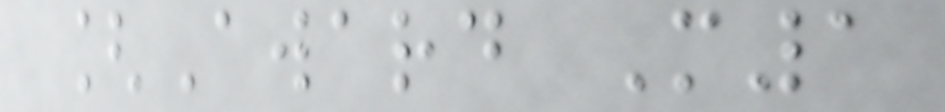[Award M1
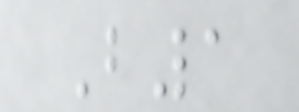B1
